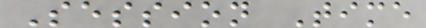Session Time
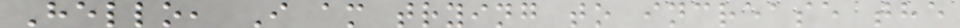Hello, I am trying to increase the
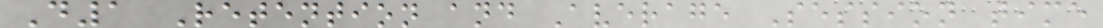D1 Retention and Average Session time
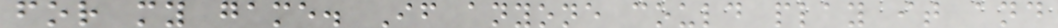for my game. If anyone could play it and
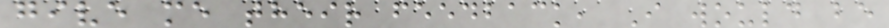give me their feedback, I would be
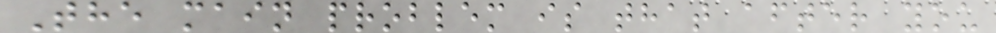The main problem is that after you
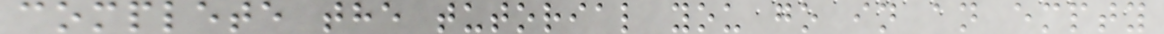complete the tutorial you go in an empty
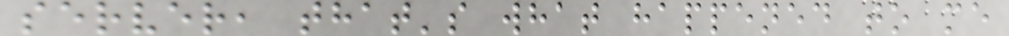server, that's what happened to me
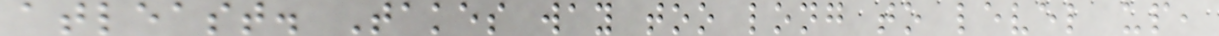atleast. Takes way too long to level up,
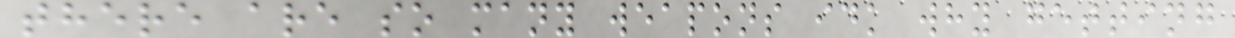there are so many weapons idk why getting
